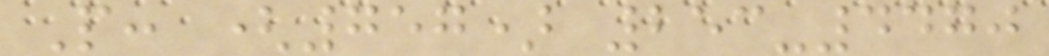P: (757) 253-4470
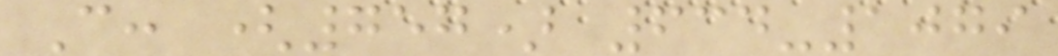C: (757) 634-1079
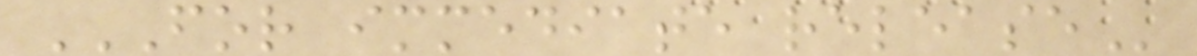FOR IMMEDIATE RELEASE
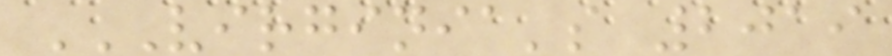VIRGINIA'S 2019
